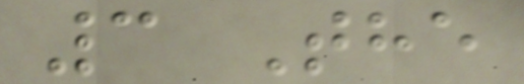3 The
